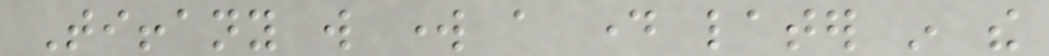Tiffany will work a day later in the
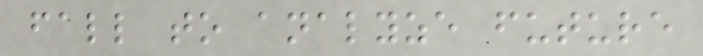fall to analyze future
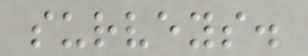surveys.
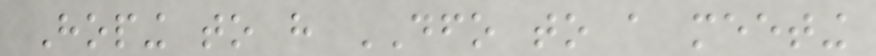Hoping to have DFO to a meeting
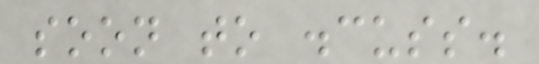soon to discuss.
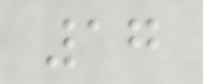17
